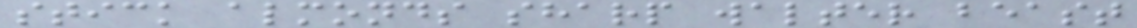stick almonds sharp walter beast
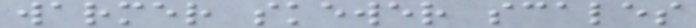warmer skewer scales
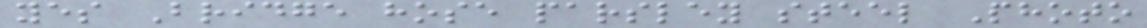yes Bridge hose parsley steel Photo
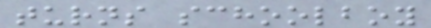turns schoolboy
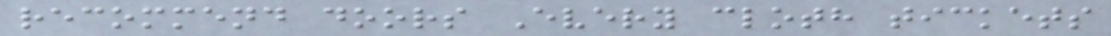recommend doors Every cloth tickets
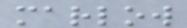marlow
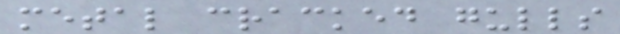metal cracked gulls
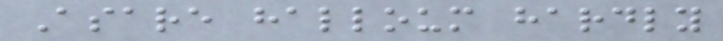Asare halloum hardly
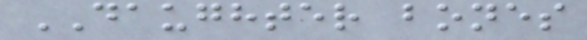DAUGHTER bones
